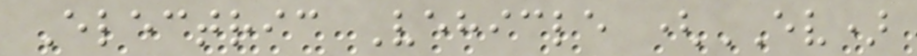Electric Vehicle (EV)
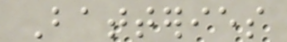Batteries
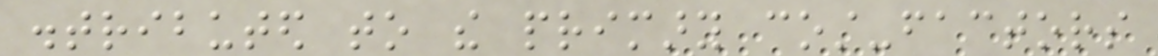distributed to the primary cost-factors
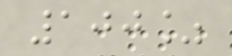100%
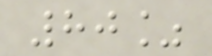80%
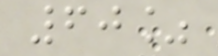60%
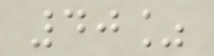40%
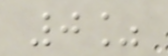0%
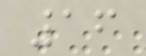16
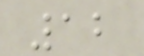12
